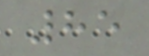85
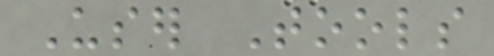User Tools
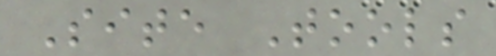Site Tools
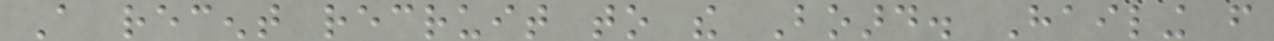A recent recruit to the Board. Hailing from
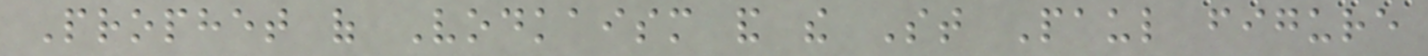Prophet of Vodkaism and the St Paul figure
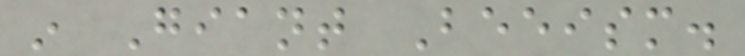in Giant Beeism.
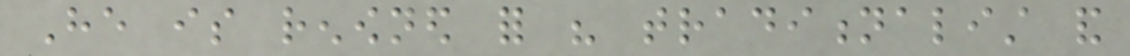He is renowned for his traditionalist and
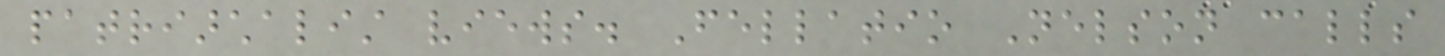patriarchalist views. Fellatio Nelson calls
